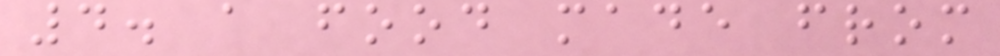4. a food made from
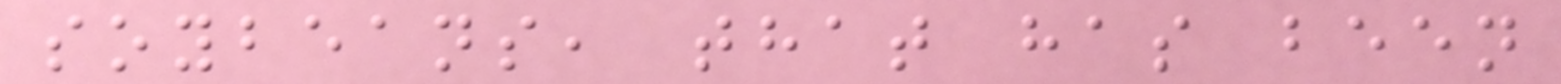soybeans, that has been
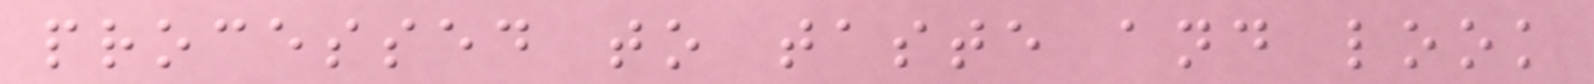processed to taste and look
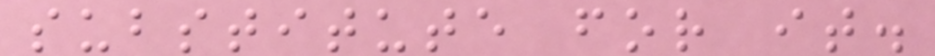substitute for it.
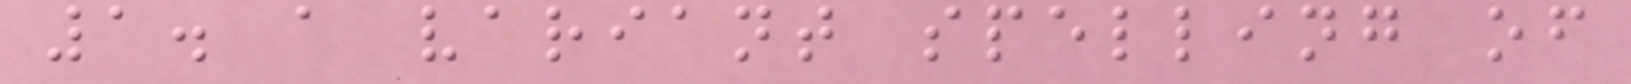1. a variant spelling of
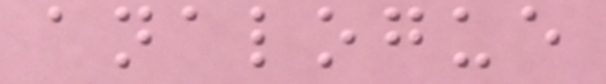analogue
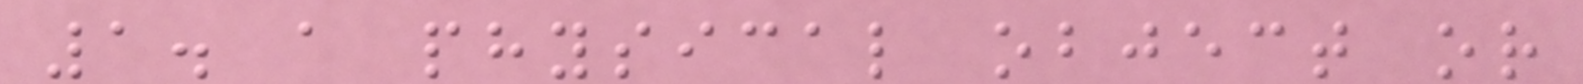1. a physical object or
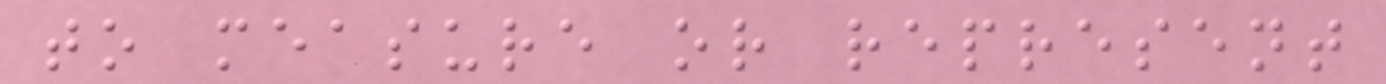to measure or represent
